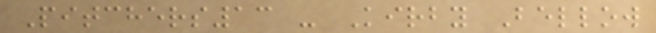Pitchers13 - Kirby Bellow
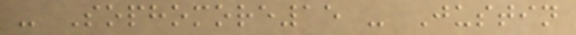- Sophomore15 - Justin
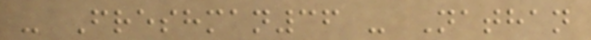- Freshman36 - Nathan
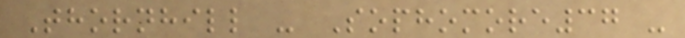Thornhill - Sophomore37 -
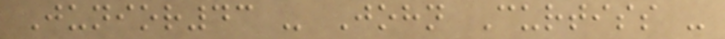Junior43 - John Curtiss -
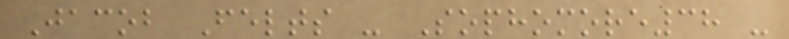Jacob Felts - Sophomore38 -
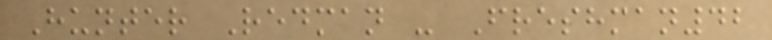Hunter Redman - Freshman42
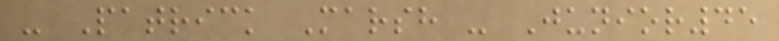- Patrick Marsh - Junior45
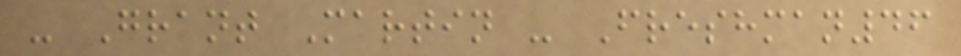- Grant Martin - Freshman46
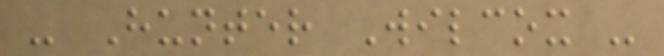- Hunter Wilcox -
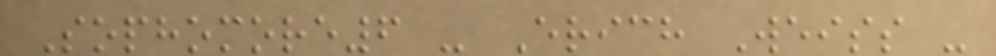Sophomore6 - Erich Weiss -
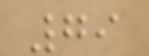79
